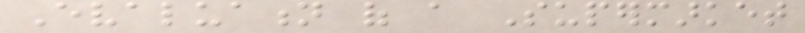Evaluation of a Supermarket
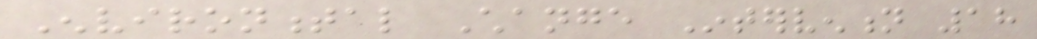Environmental Change Intervention 18
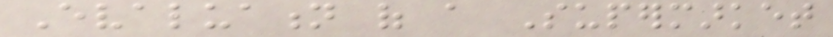Evaluation of a Supermarket
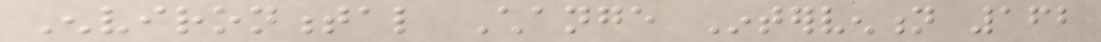Environmental Change Intervention 162
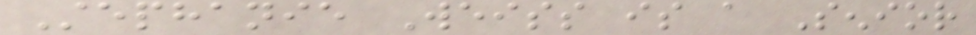Stephanie Weiss is a Senior
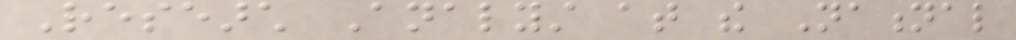Research Analyst at the National
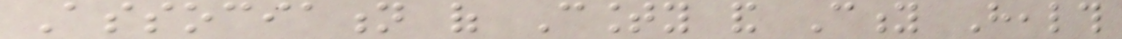Association of County and City Health
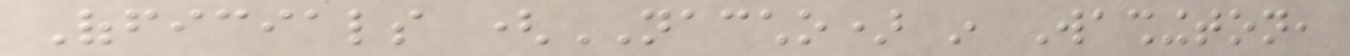Officials (NACCHO) in Washington,
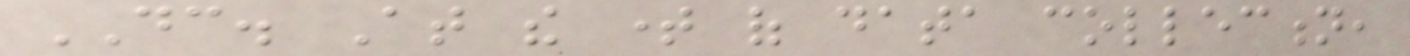DC. At the time of data collection,
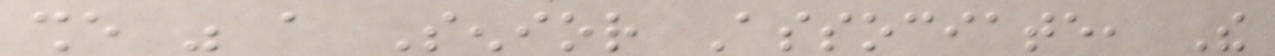she was a Senior Associate, The
